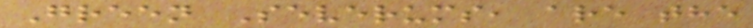Green Severums, are the
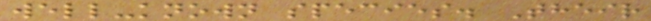well-known species. Their
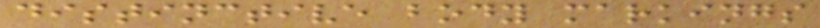distinctive body markings
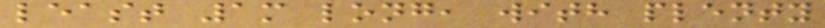least 1m long, with plenty
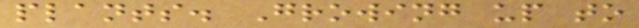plants. Growing up to
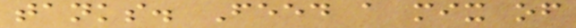tanks. Feed a mix of
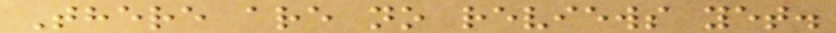There are no reviews yet.
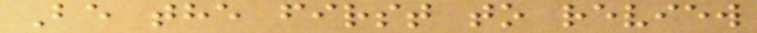Be the first to review
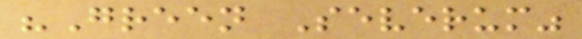"Green Severum"
